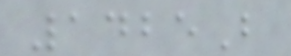1425B
